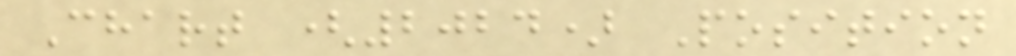Chart (2024) Position
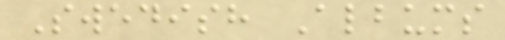Swedish Albums
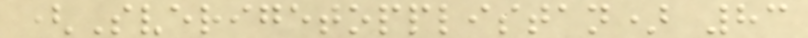(Sverigetopplistan) 83
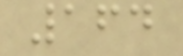164
